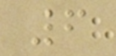6
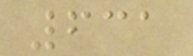631
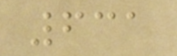631
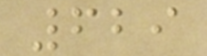629
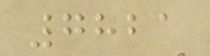7821
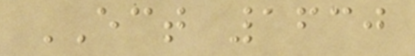ECT 1630
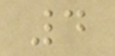4
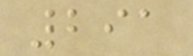291
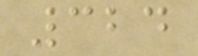324
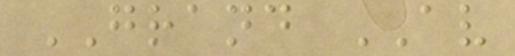GRAND AV
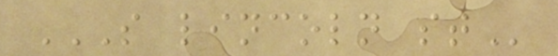S LINCOLN ST
